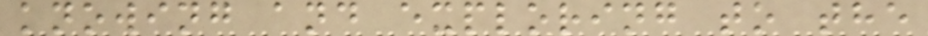knowing and exploring to the
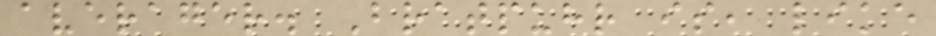averager. Bratpuhr is, like
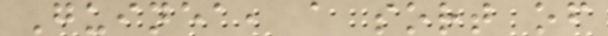Guinea, a sort of
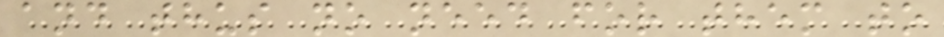and thus no need for them to
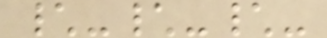\-\-\-
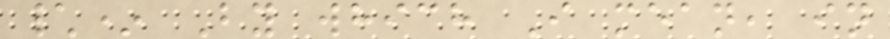\* By which I mean, in
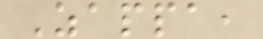Zappa,
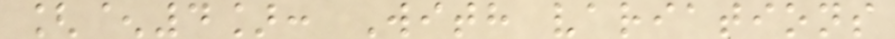[^4]: With variations
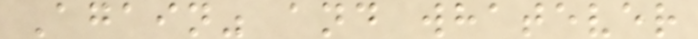Again" and whatever
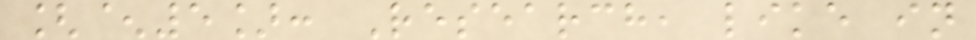[^5]: Research, like in
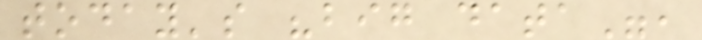today's "big data",
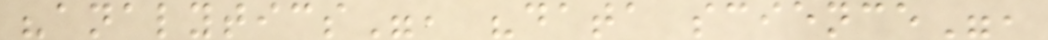"analytics", "data science",
